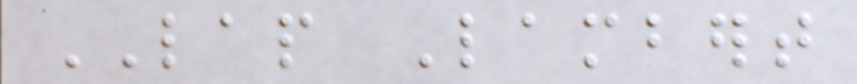LAP Lambert
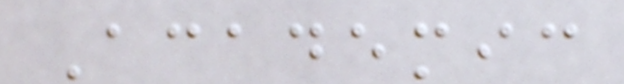Academic
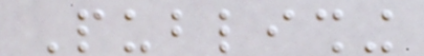Publishing
